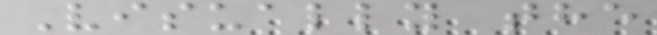Visually the
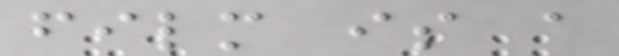film is a
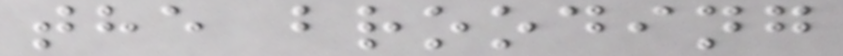the brooding
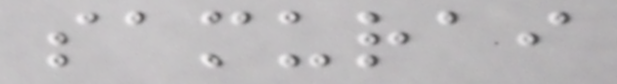samurai
